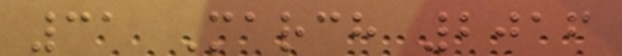31 March 2016
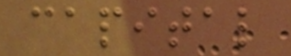capital
